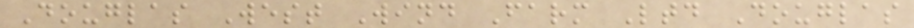Douglas West Wind Farm Ltd Douglas
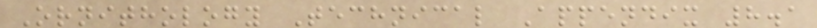Ornithology Technical Appendix 8.1
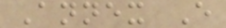Annex E
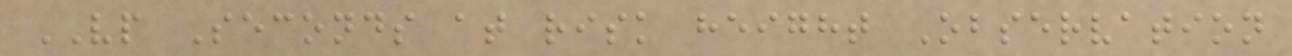VP Seconds at risk height Observation
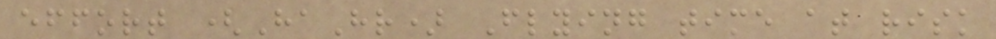effort (HaHr) Flying time at risk
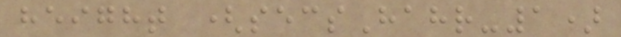height (secsHahr-1)
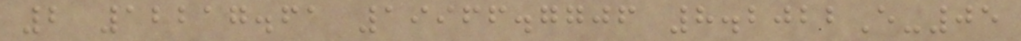2 12217.61 19966.7706 8.2022E-05
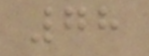78
